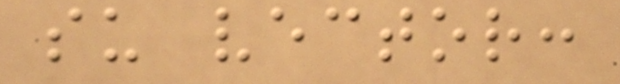su vector:
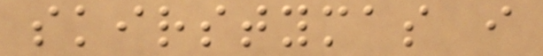skirstymas i
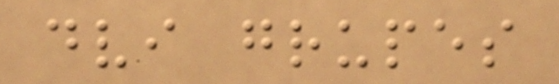dvi grupes
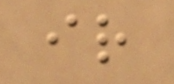ir
